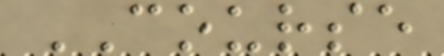COURSE
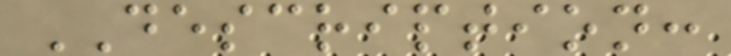DESCRIPTION:
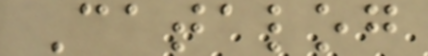Catalog
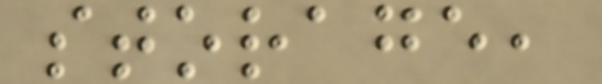storage,
